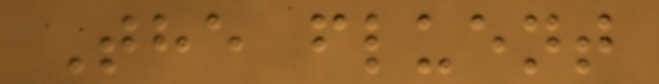The fluent
